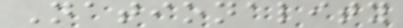Nationality
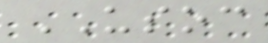USOC
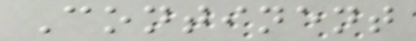Continent
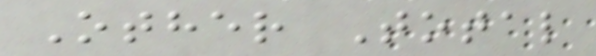Other Total
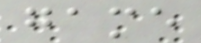game
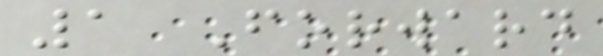1 Forward
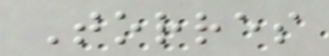Torres
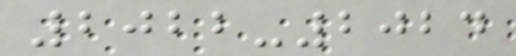2022-2024
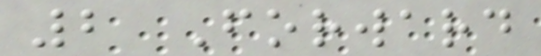2 Forward
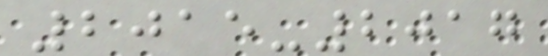2015-2017
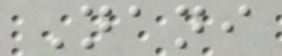Nani
